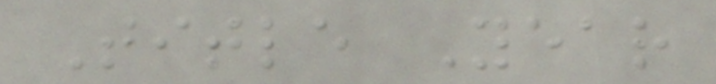Title Year
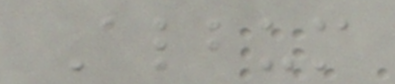Album
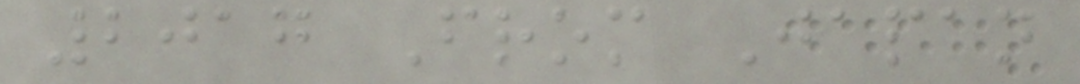2017 From Japan
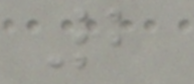2
